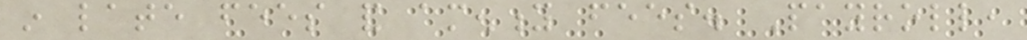in late fees and amenity fees. Payroll,
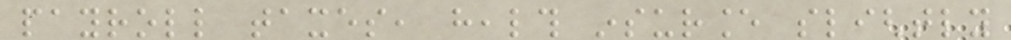payroll taxes, health insurance slightly
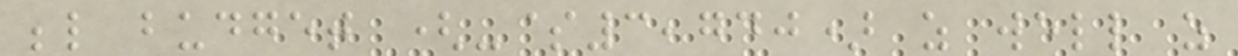below budget (-$3,740) as well as
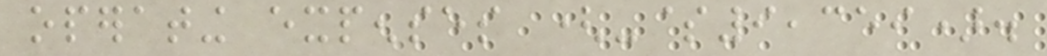operating expenses (-$9,359).
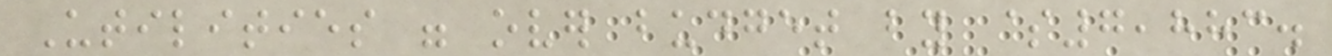Utilities were over budget by $7,883.
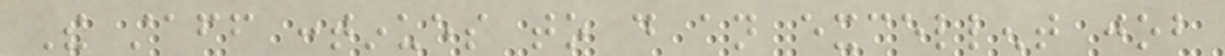The staff continues to do an excellent job
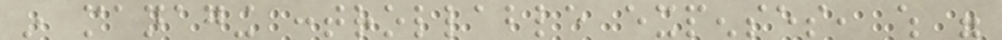in managing controllable expenses, which were
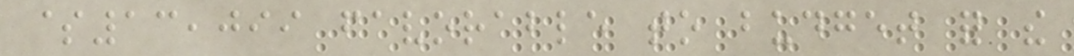$13,099 favorable to budget for the
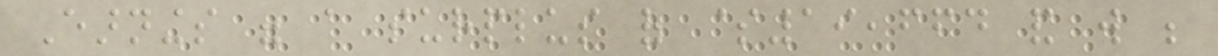Earnings were a surplus of $19,664 and will be
